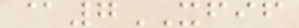@7XFIF
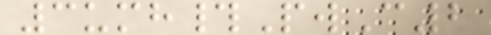3umh#PwC2
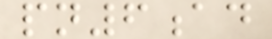pn6ad
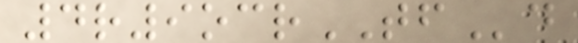4r9ocrTFd
